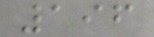196
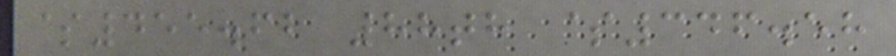$455.62 88th $346.58
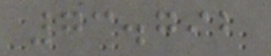73.792
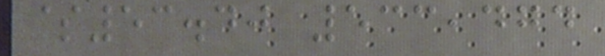$53.40 533,474
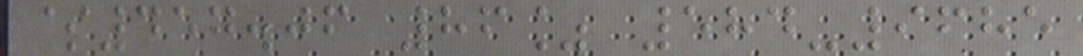$457.06 86% 584-9685
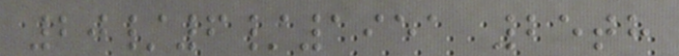20/6/1951 25th
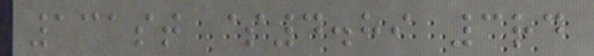131st $4.89 3rd
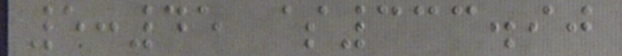5:45 $333.90
